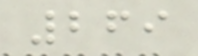269
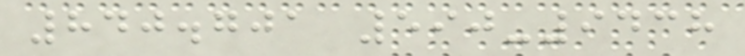840.701 590-9438
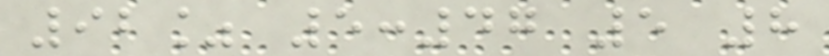92% 5:47 5 8
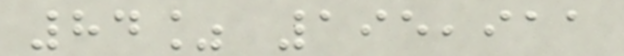84% 195,911
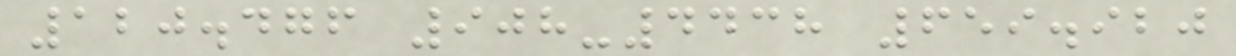120.476 908-4438 659.920
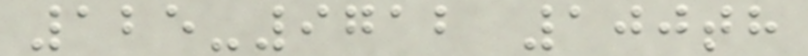125-9712 100th
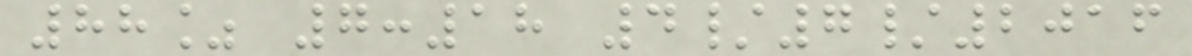88% 7:18 4/7/2016
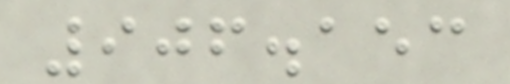906.153
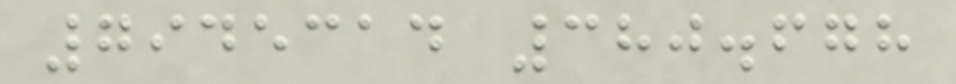7945314 380.678
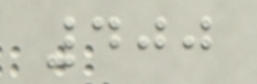400
